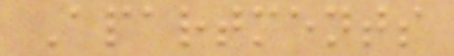Apartments
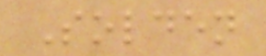Solden
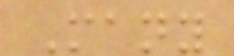Many
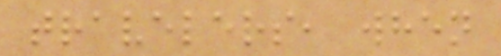travelers, when
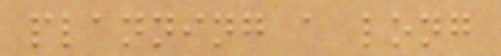planning a long
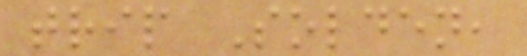trip Solden,
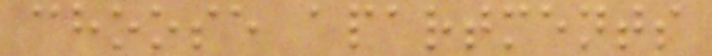choose apartments
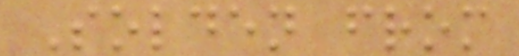Solden from
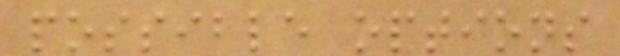possible options
